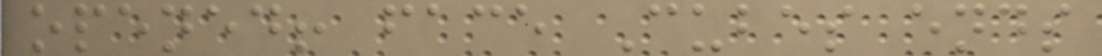opened! face Cubes ends
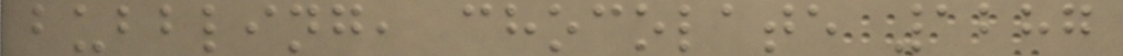bubbling, chocolate 1287
